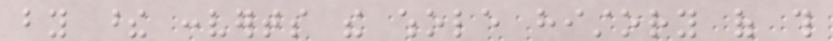by these converts the whole history of this
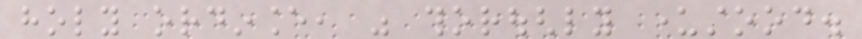holy ordinance, was thoroughly understood.
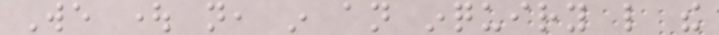We ought not, in an inquiry like the
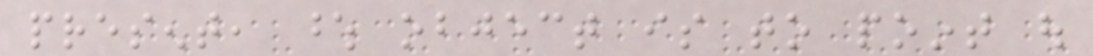present, whose object is to point out
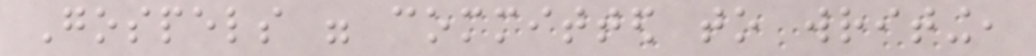Gospels were committed to writing,
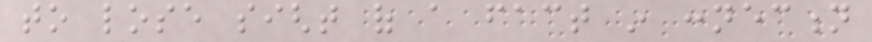to lose sight of a fact in connection
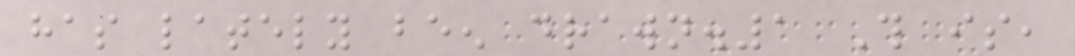has lately been drawn.1 This is,
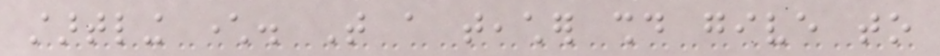startling character. That a teacher should give to
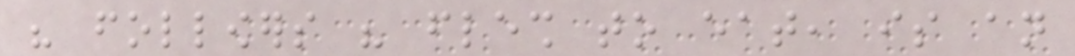his followers his flesh to eat, is an
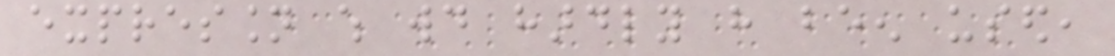expression which would hardly have been used,
